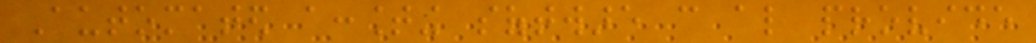Automated accounting software can also provide
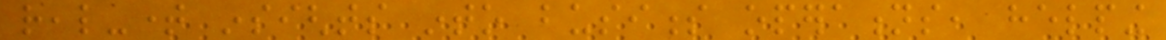real-time insights into business operations, helping
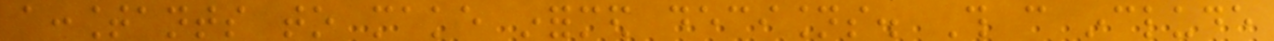accountants to make informed decisions. This can include
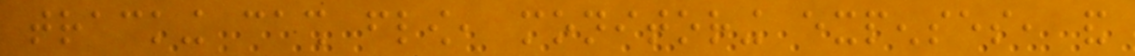tracking cash flow, monitoring expenses, and
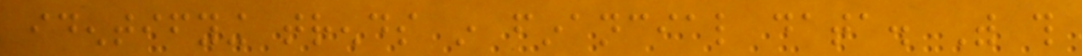identifying trends in financial data. With this
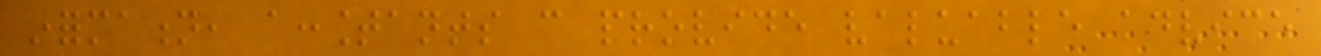information, accountants can provide valuable advice
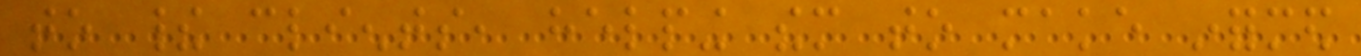to their clients, helping them to make informed
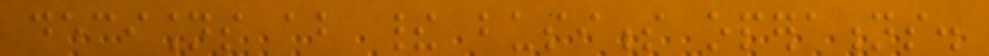decisions about their business operations.
